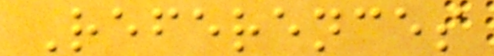References
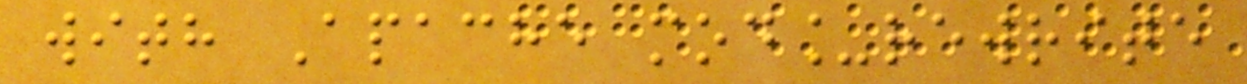with Apache mod_rewrite
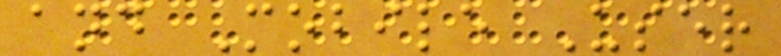and Mobile User
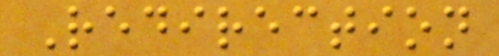Redirection
